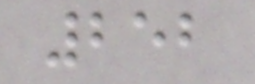252
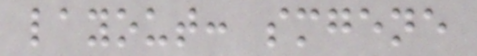layout: smgene
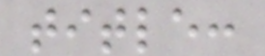title:
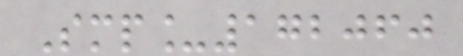Smp_172060
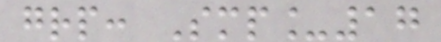grp: Smp_17
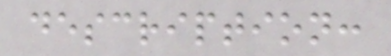description:
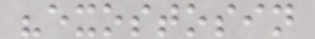"exostosin
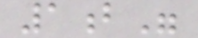1b"
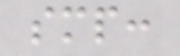smp:
